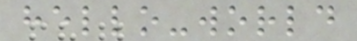hello-world
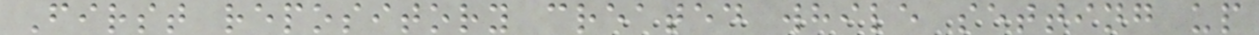First repository created while setting up
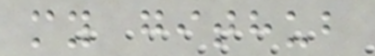my github
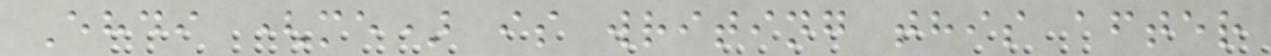Ehdi (me) is writing this after
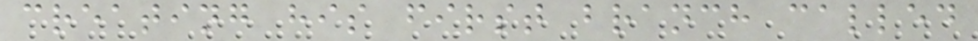creating his first branch called
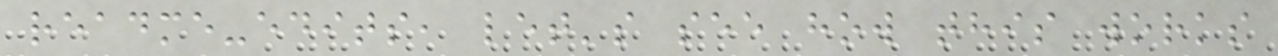readme-edits, let's see how this works
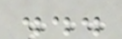...
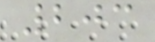203
